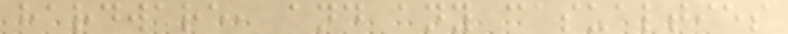hardware, and any casualties
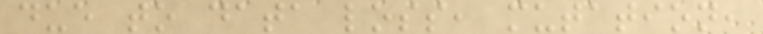due to data loss, mutation,
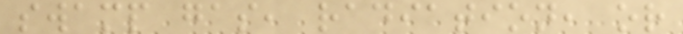swamp gas, radiation, or
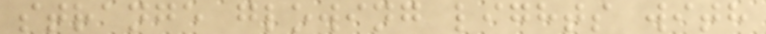strange glowing lights with
